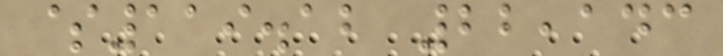$119.12 22,143
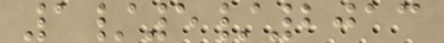1/5/2013
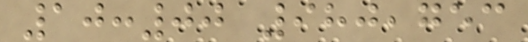10:00 980,753
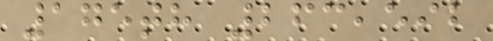175th 263,592
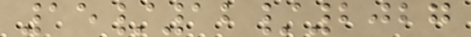15/12/2027
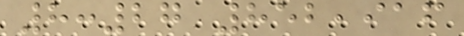8:27 852,916
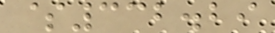$332.29
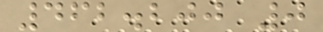462.200 0
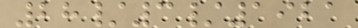28/3/1921
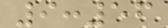9:56
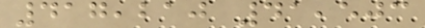417,210 41,503
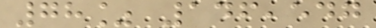78% 146,547
